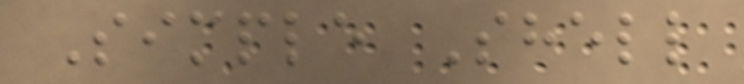Simple Shell
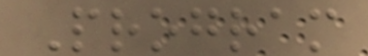Program
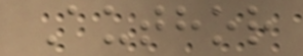Author
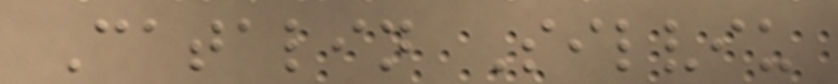Catalin Silviu
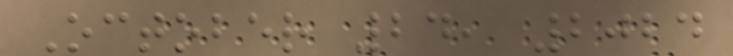October 24, 2024
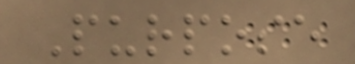Purpose
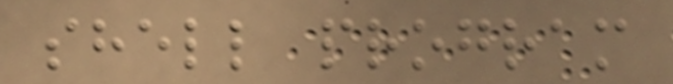shell program
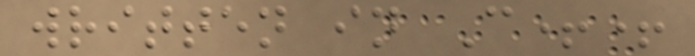written in C++
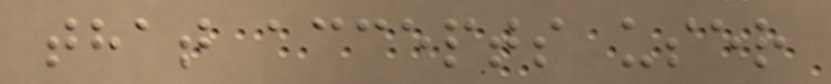that accepts user
